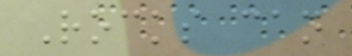Rocks can
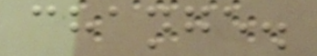change.
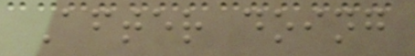After doing
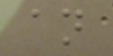an
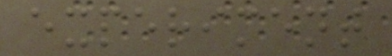experiment
